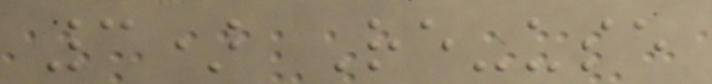3) Re-use
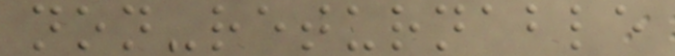non-returnable
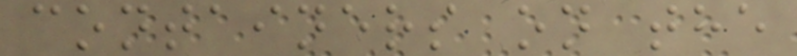containers on the
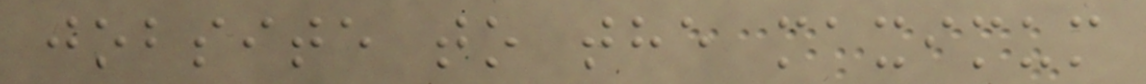jobsite to the maximum
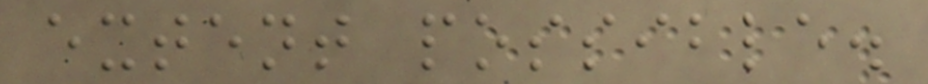extent possible.
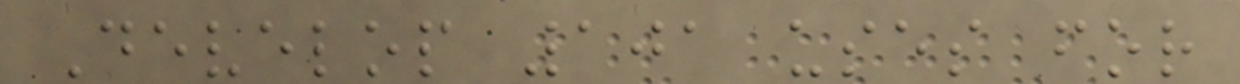Develop 101 uses for
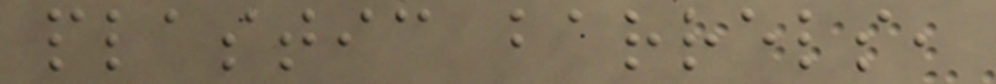plastic barrels,
